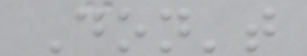Don't
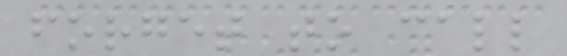forget to call
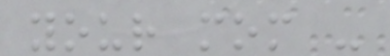your mom -
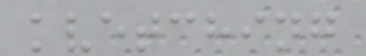kvetching
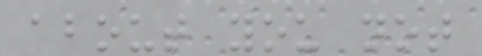about you not
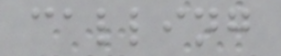calling
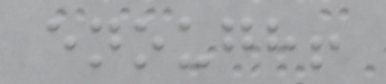enough!
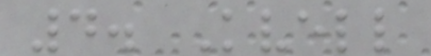4. Kvell
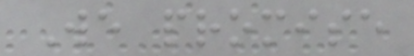We promise
